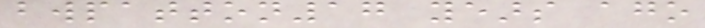bwpatton17 years ago
